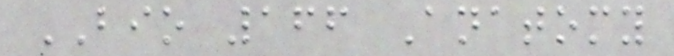BIO 166 Anatomy
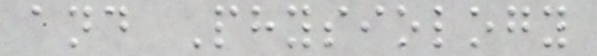and Physiology
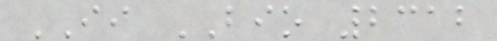II BIO 2312
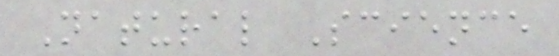Natural Science
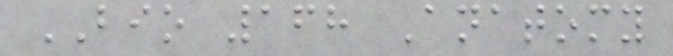BIO 168 Anatomy
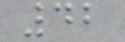42
